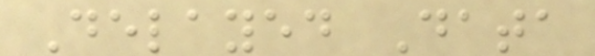Delayed Data
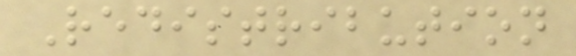Redistribution
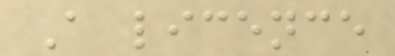A licence
